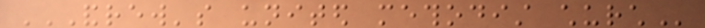ANDREW'S UNITED METHODIST CHURCH
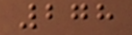278
